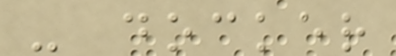- docker
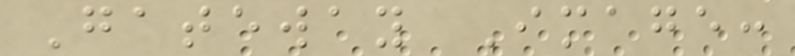Gateway Image:
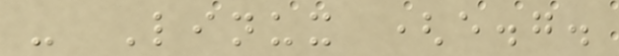- Linux (e.g.
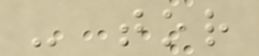- tor
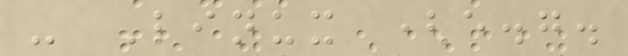- Linux (e.g.
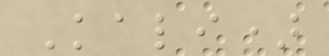Kali)
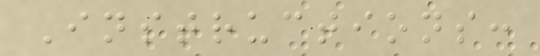Instructions:
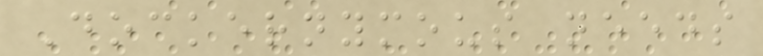Dockernymous needs
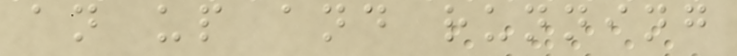an up and running
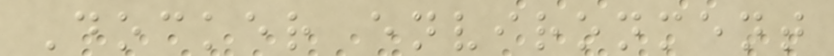Docker environment
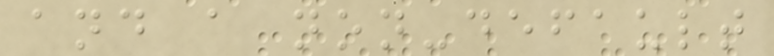and a non-default
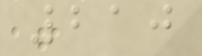210
